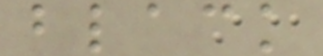black
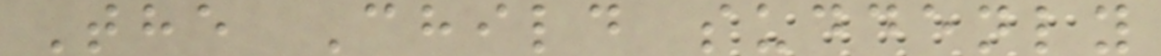The Child suddenly
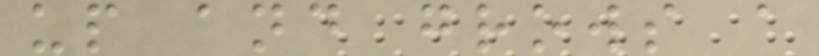up and grows a
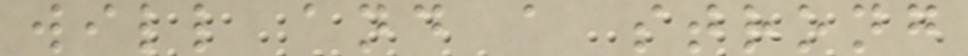will and a strong
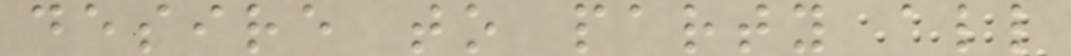desire to party all
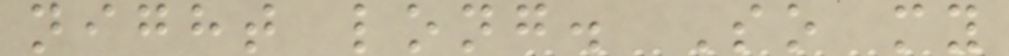night long. So my
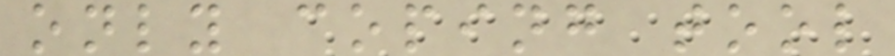only coping tool
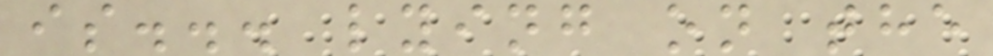is... lying on the
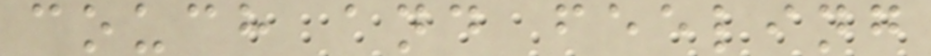couch and feeling
